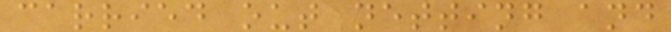carried out netting and
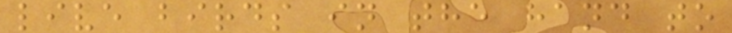live birds in the hand to
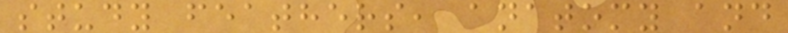study feathers, anatomy and
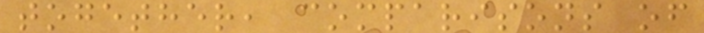together, comparisons of
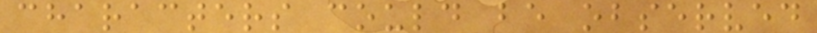characters could be observed
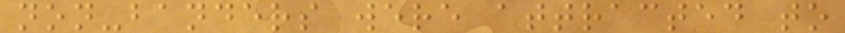non-banders were attracted to
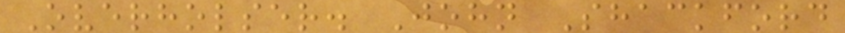Overholser. John Shackford
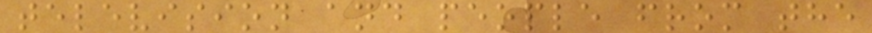television and people from the
